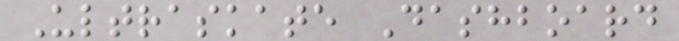Ultraskate Dashboard
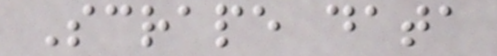Scrape data
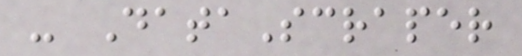- DataScraper
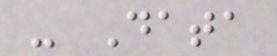- Data
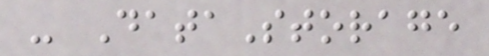- DataStorage
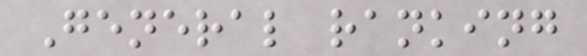General ranking
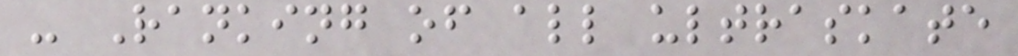- Ranking of all ultraskate
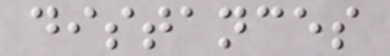distances
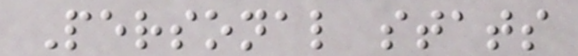Personal stats
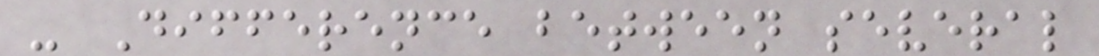- Difference between several
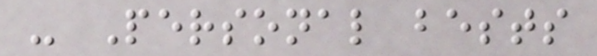- Personal bests
